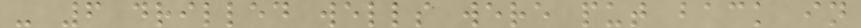- 6 drilled wells were put back in
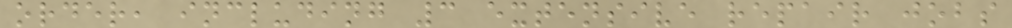order, including 3 extensive repair jobs
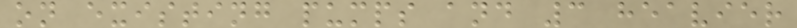on existing pumps and 3 heavier
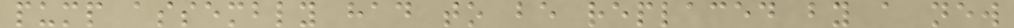pump assembly had to be replaced by a new
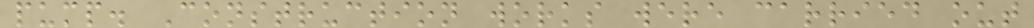pump. Construction works were carried out
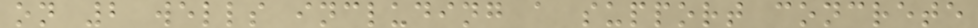on 2 wells including a support concrete
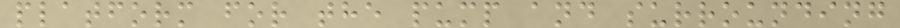platform for the pump and surrounding
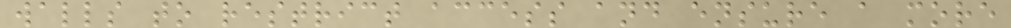walls to restrict access and ensure a more
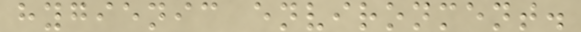hygienic environment.
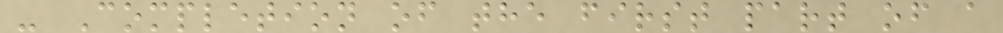- Completion of the first part of a
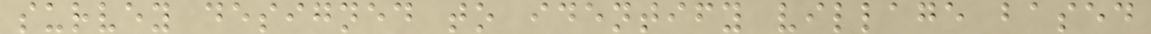survey designed to identify village based
